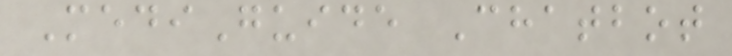MediGuide Chatbot
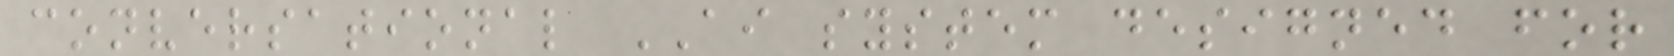conversational AI system designed for
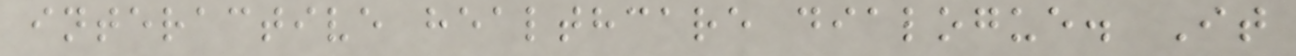interactive healthcare dialogue. It
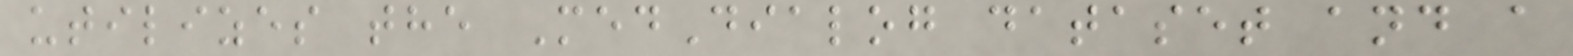utilizes the MedDialog dataset and a
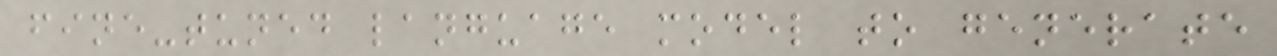fine-tuned language model to generate
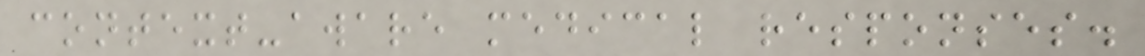context-aware medical responses.
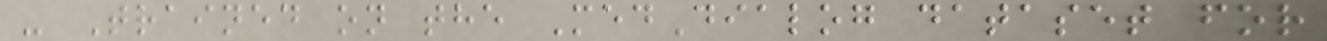- Trained on the MedDialog dataset for
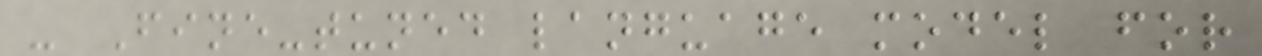- Fine-tuned language model for
